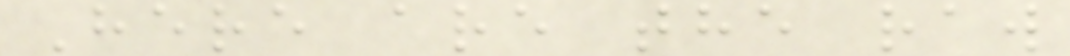Here are the raw
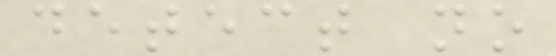detect no
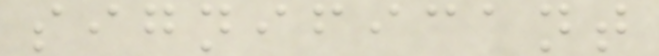significant
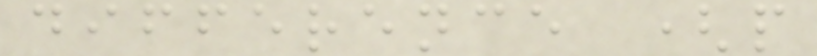difference (p
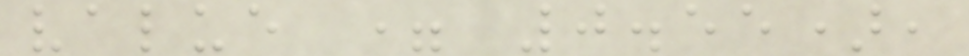value = 0.55),
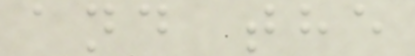and the
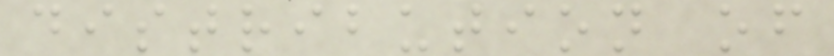distribution of
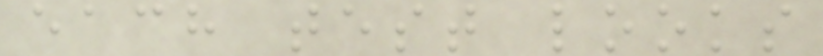each test looks
